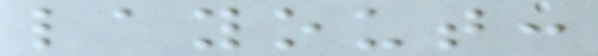layout:
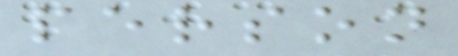person
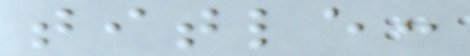title:
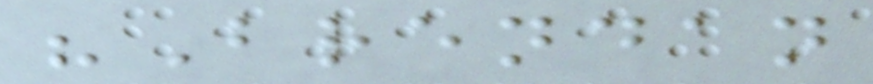"Brendan
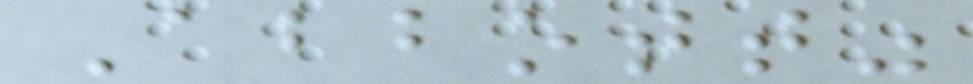Abbott"
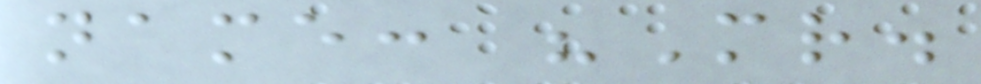name: "Mr.
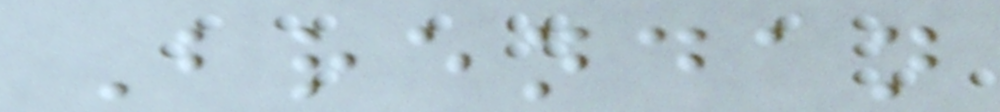Brendan
